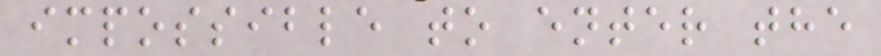impossible to enter the
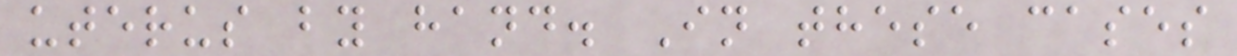uterus by hand. In these cases
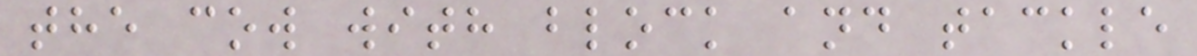the cow with block and tackle
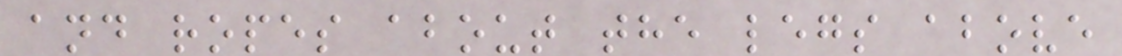and ropes about the legs above
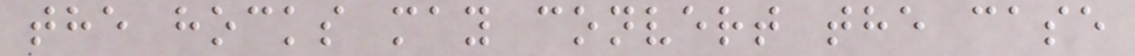the hocks may convert the case
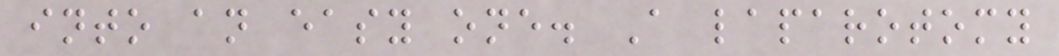into an easy one. A laparotomy
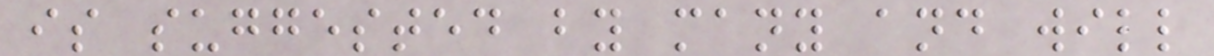is suggested by many and will
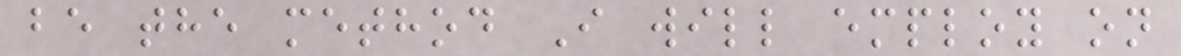be the method I will employ on
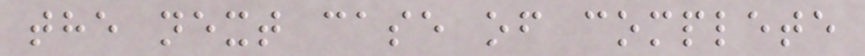the next case of complete
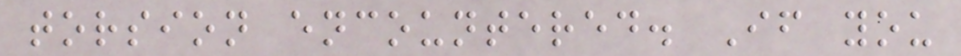torsion encountered. If you
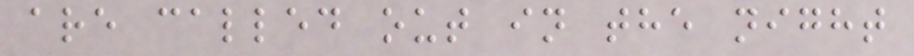are called out in the night
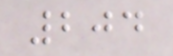204
